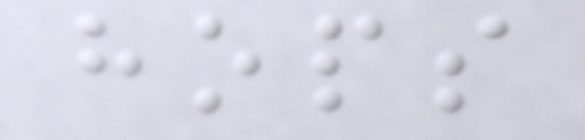hops
